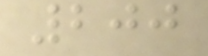200
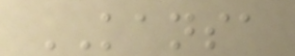KANSA
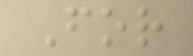For
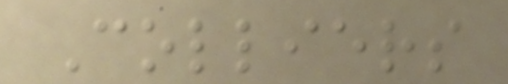Colliers
